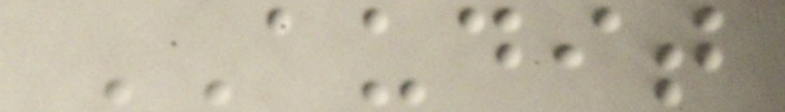AUDIT
